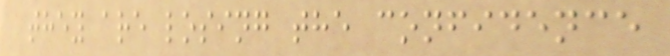they are losing the confidence
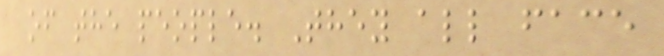of the people. They all face
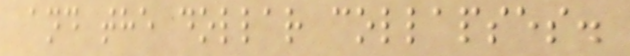and the dollar collapses.
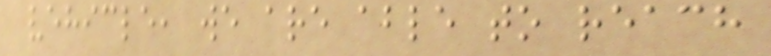vehicle, we are able to reach
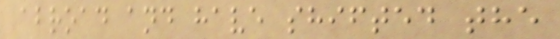abroad and have shifted the
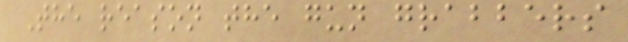The reason the gun grabbers
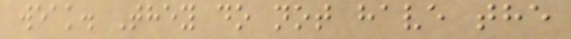weak. They do not have the
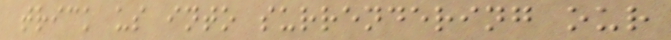trick us into surrendering our
